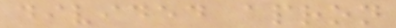divided apron
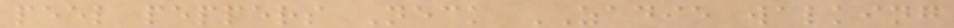peel peppers Neck ZADIE walking
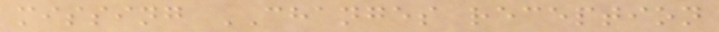missing CHANGES reception
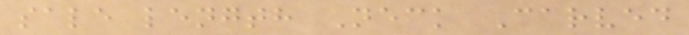sale length Neck Carved
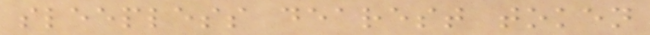sleepless dearest token
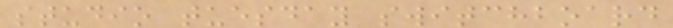studio tuesday switchboard
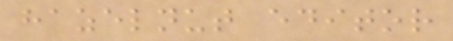hazelnut editor
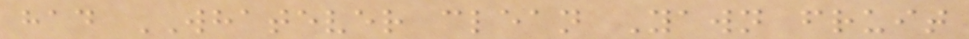had WHATEVER clean Yawn fruit
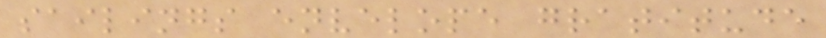sailings envelope gratitude
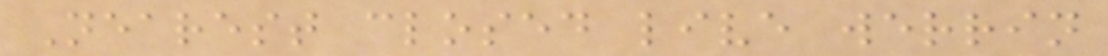Nearest closed live werrin
